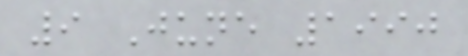9 June 1990
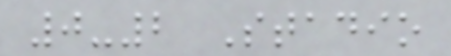0-2 Stadio
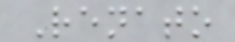Renato
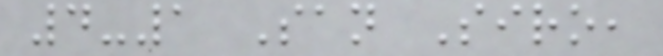4-1 San Siro,
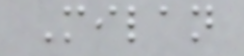Milan
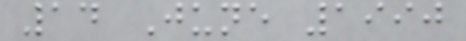14 June 1990
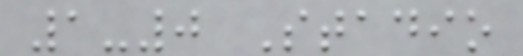1-0 Stadio
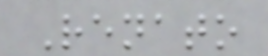Renato
